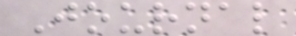Journal
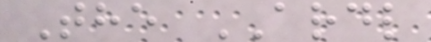The ARDL
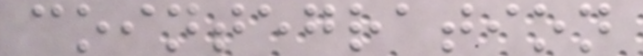cointegration
